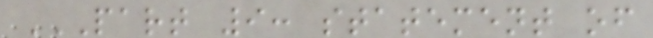PART 9: STATEMENT OF
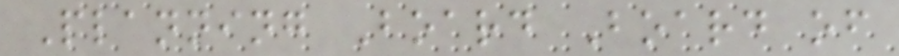Planning Board Board of
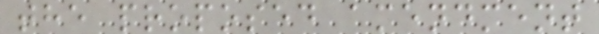the proposed amendment
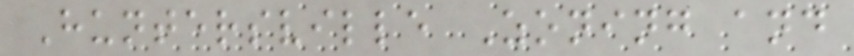Huntersville Zoning and
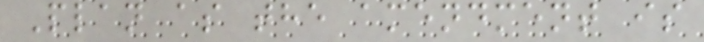Plan as the amendment is
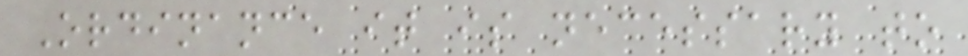Ordinance it is necessary to
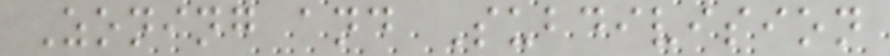Zoning and Subdivision
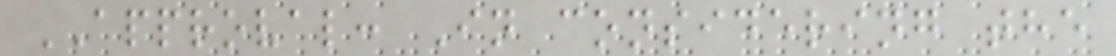APPROVAL: In considering the
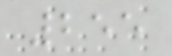255
